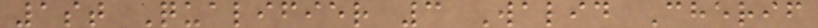1st Qualifier 3 Walid Cherif
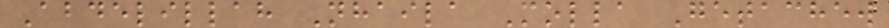Abdelillah Nhaila Molla Getachew
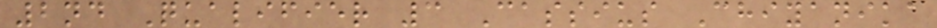2nd Qualifier 3 Cassius Chiyanika
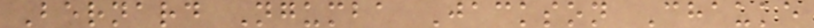Bernard Ngumba Jackson Chauke
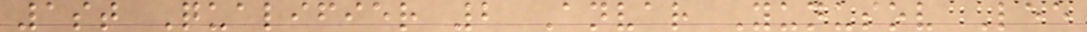1st Qualifier 2 Anvar Yunusov Lee
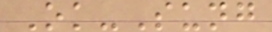Ok-Sung
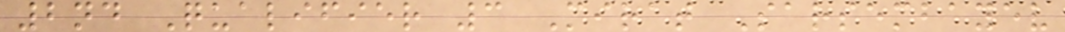2nd Qualifier 3 Mirat Sarsembayev
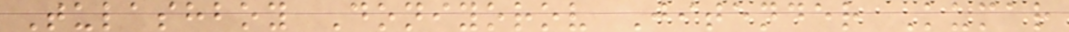Tulashboy Doniyorov Jitender Kumar
